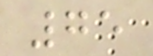75
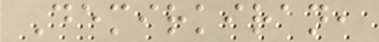Demirkiran,
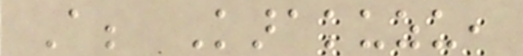A; Karakuzu,
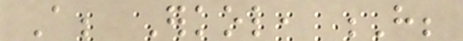A; Erkol, H;
